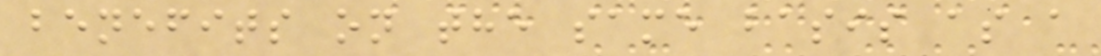benefits on the same basis as a
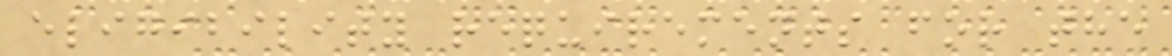eligibility requirements for the
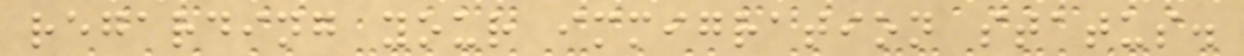regarding your immigration status.
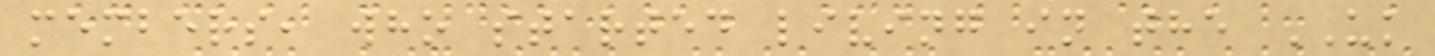members, who started living in the UK
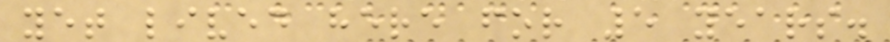yet lived here for 5 years.
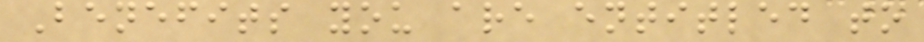Benefits you are entitled to
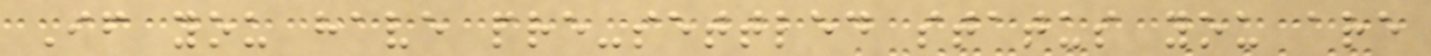If you have pre-settled status you are
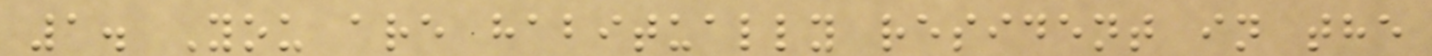1. You are habitually resident in the
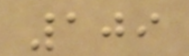109
